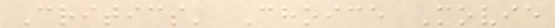Critics' Choice Movie
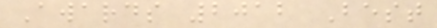Awards 2012 Best
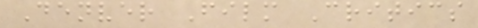Denver Film Critics
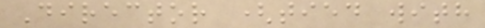Director (tied with
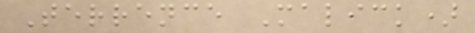Terrence Malick)
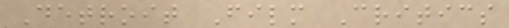Detroit Film Critics
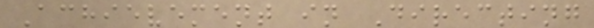Achievement in Directing
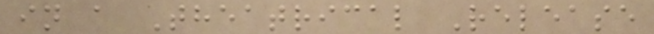in a Theatrical Release
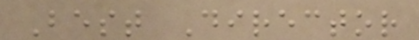Best Director
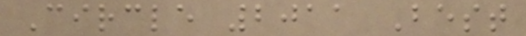Circle 2011 Best
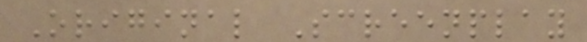Original Screenplay
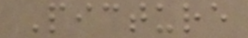Picture
